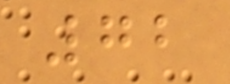72
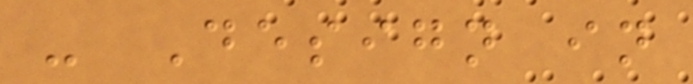- Design in
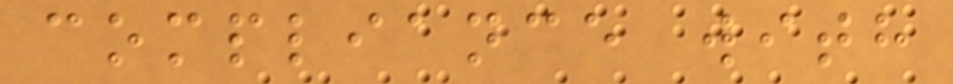compliance with
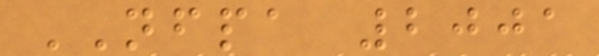NFPA 2001
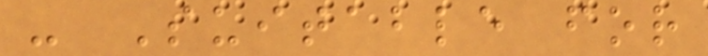- Suitable for
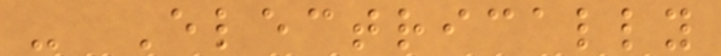- Electrically
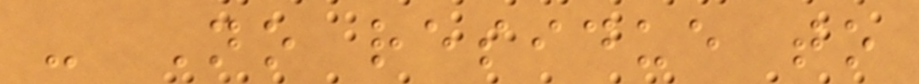- No residue to
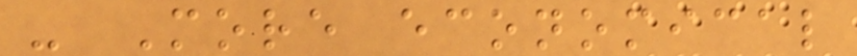- More economical
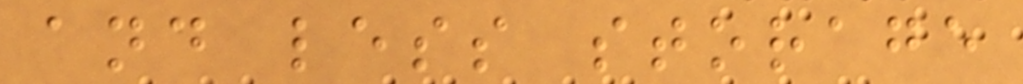and less storage
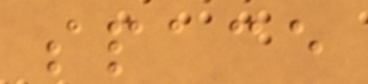space
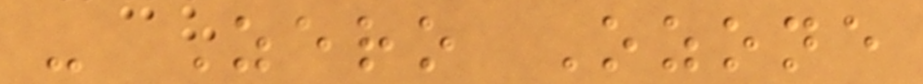- Zero Ozone
